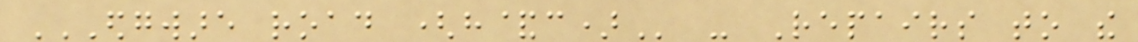EDGWARE ROAD (H&C) - Repairs to the
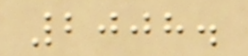2008.
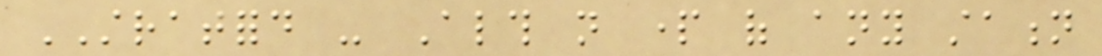STRATFORD - Although not part of any station
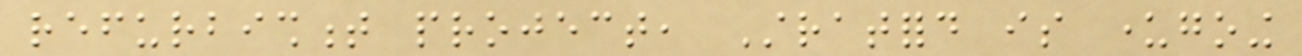refurbishment project, Stratford is undergoing
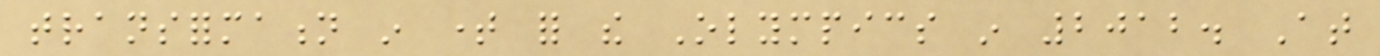transformation in time for the Olympics in 2012. At
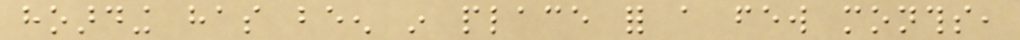hoarding has been in place for a few months,
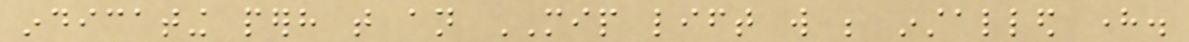indicating perhaps that an MIP lift will be installed here.
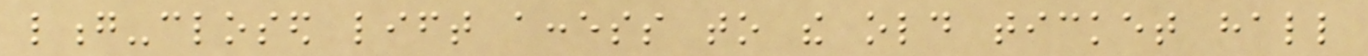long-closed lift access to the old ticket hall
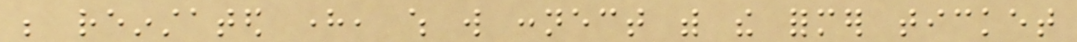be reinstated here, which will connect with the former ticket
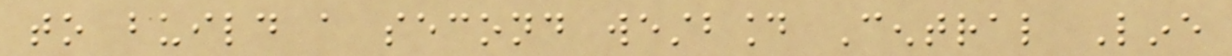to build a second westbound Central Line
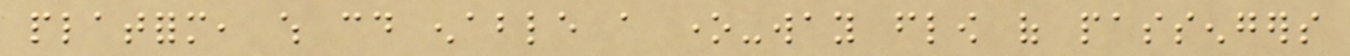platform, which could enable a one-way flow of passengers
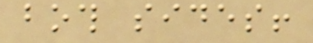both sides!
